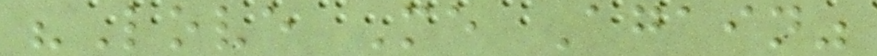"Love Me Again"
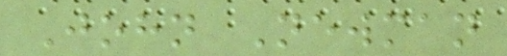John Newman
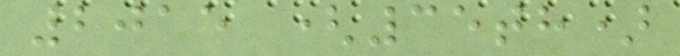2015 (35th)
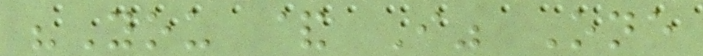"You & I" One
